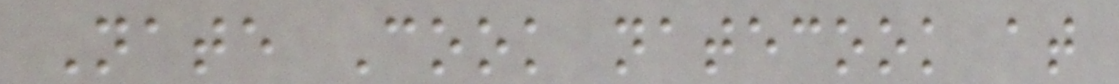Nate Cook natecook at
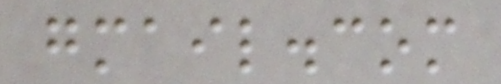gmail.com
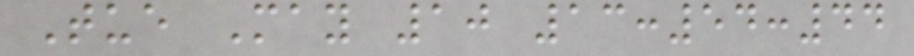Tue May 10 13:54:44
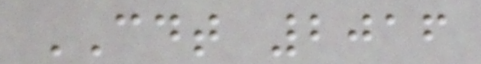CDT 2016
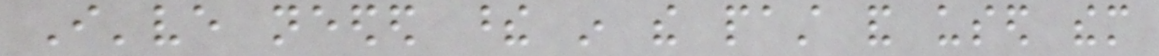I've needed these in the past and used them
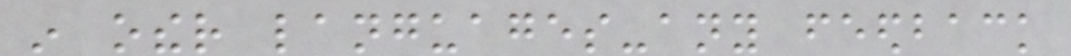in other languages-any feedback
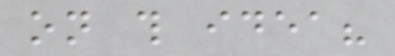on this idea?
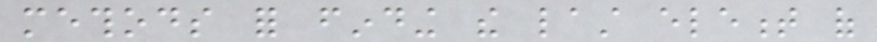methods for finding the last element of
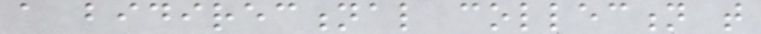a bidirectional collection that
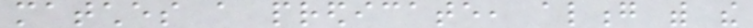matches a predicate, along with the
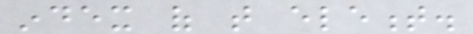index of that element.
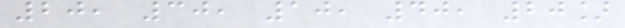20, 30, 10, 40, 20]
